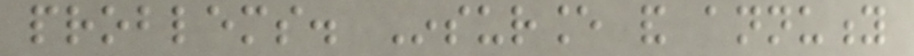problems. Insurance and annuity
